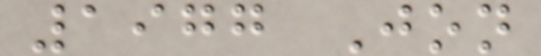1977 Jon
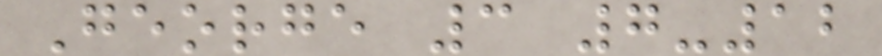George 3 7-12
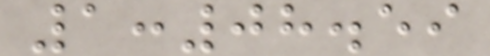1:08.59
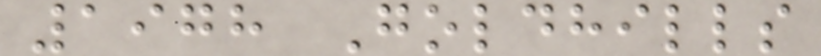1978 Goldhills
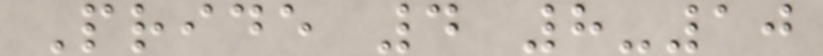Pride 4 8-10
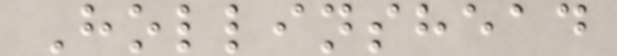Hollinshead
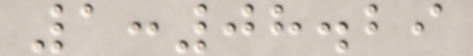1:08.29
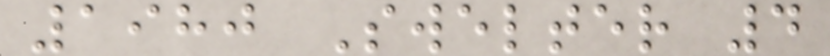1980 Swelter 4
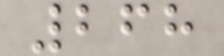268
